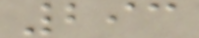293
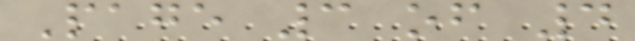Page 3 of 4
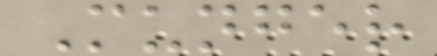Munger
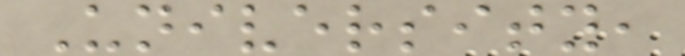University,
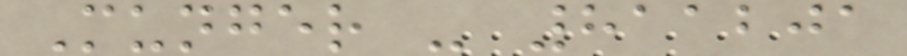Munger - 811201
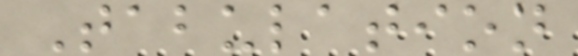Tabulation
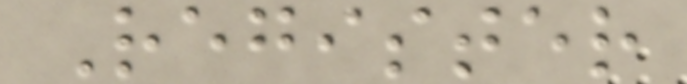Register
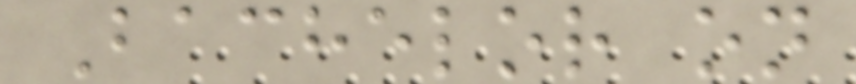Bachelor on
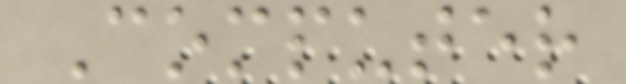Computer
